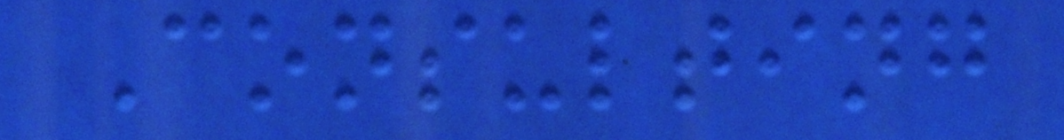Consulting
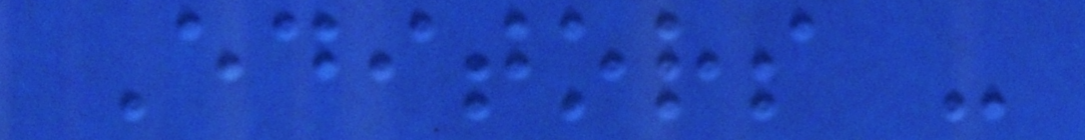Editors -
